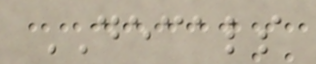DECALS
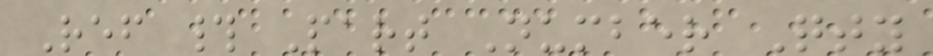Ref # Part Number Qty
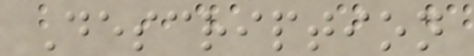Description
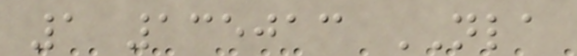1 135013 NLA
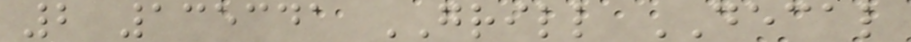2 135341 GRILL DECAL
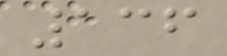136
